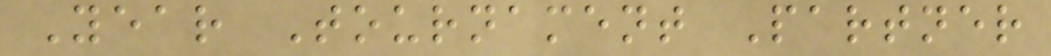Year Tournament Partner
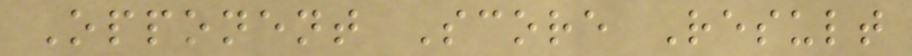Opponent Score Result
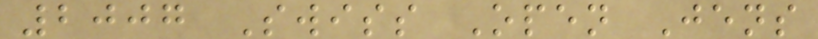2007 Swiss Open Jens
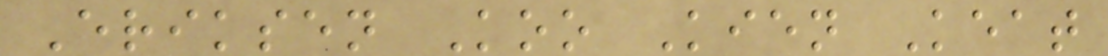Eriksen Koo Kien Keat
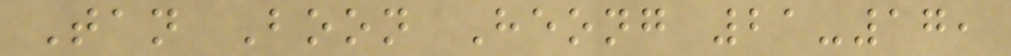Tan Boon Heong 21-17,
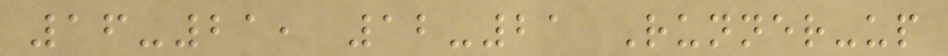16-21, 12-21 Runner-up
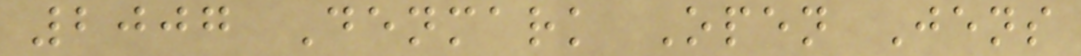2007 Denmark Open Jens
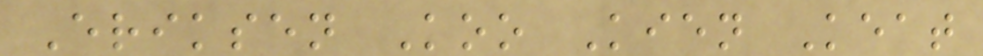Eriksen Koo Kien Keat
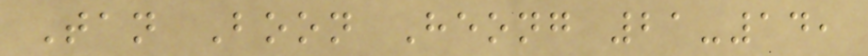Tan Boon Heong 21-14,
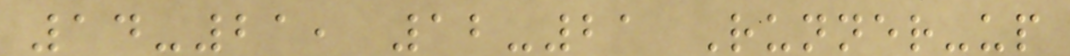14-21, 12-21 Runner-up
